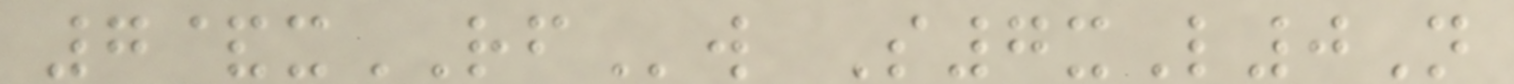7&xRFw S7xL0N
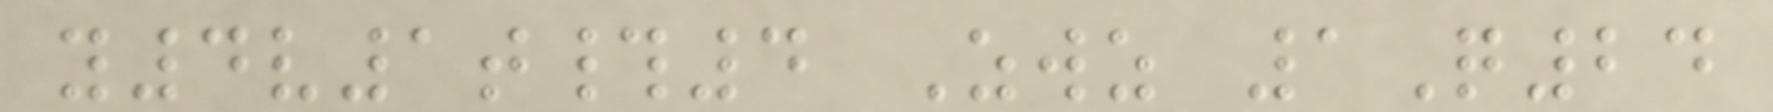y4v1t#4 Zwz 1Q24
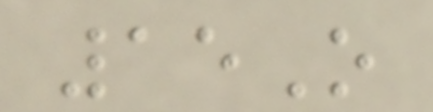15O
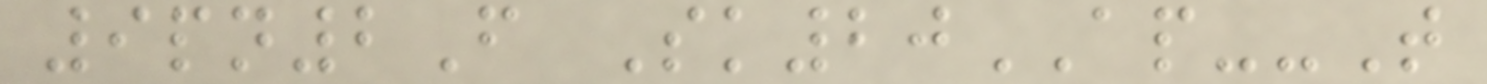9pn2F Sk20AP--T
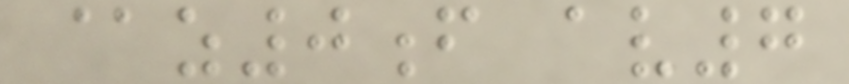@z0f av7
